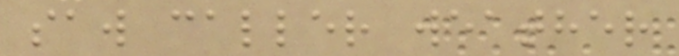saw caller weather
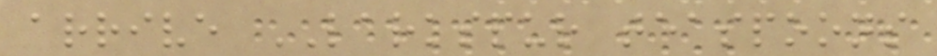arrive LARKSPUR teaspoons
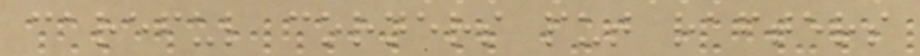careful corners put rafters
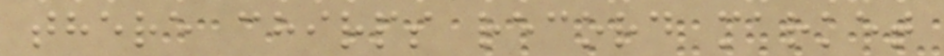there chirps record market
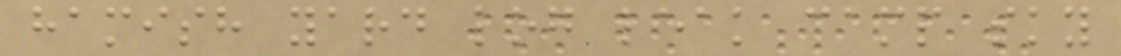hamish yard log leak camp sky
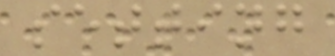setting
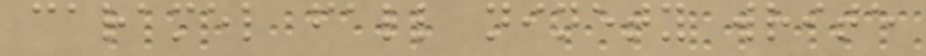caramel fall ninety write
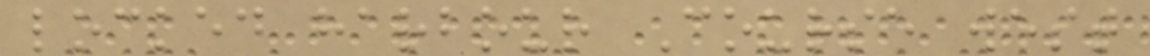locked harbour Course west
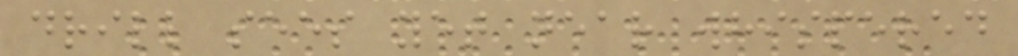drill sees yet near whispered
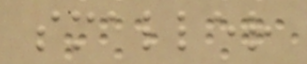smaller
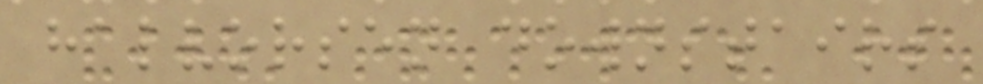halvorsen downstairs
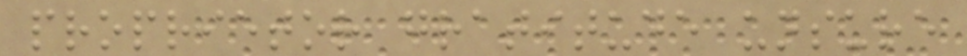proprietor gratitude unsure
